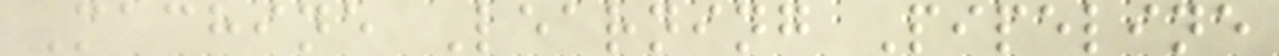Machine Learning Pipeline
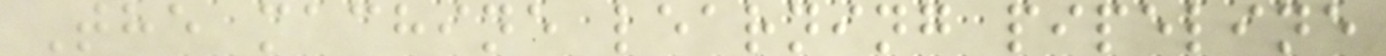The machine learning pipeline
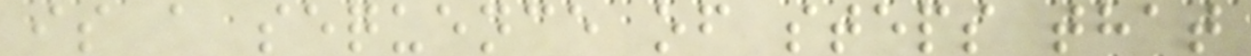is a sequence of steps that
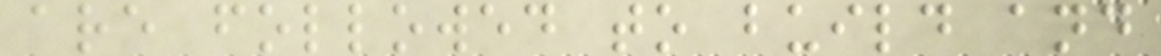are followed to build and
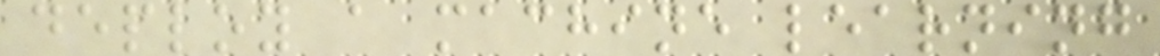deploy a machine learning
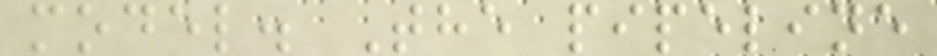model. The pipeline
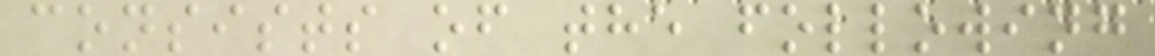consists of the following
